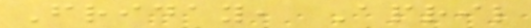Friday, April
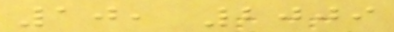10, 2009
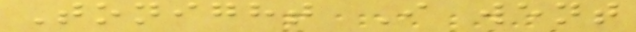Tonight I went
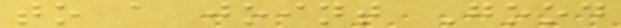to a joint Good
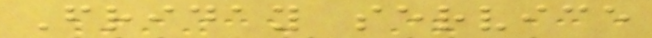Friday service
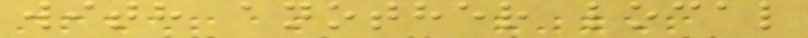with another local
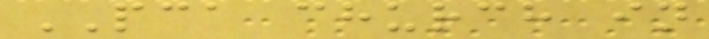PCA church in
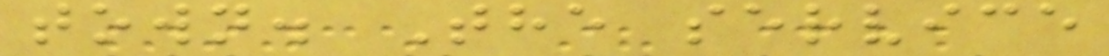town. The service
